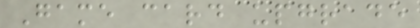Game card upgrade
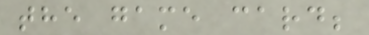the game card;
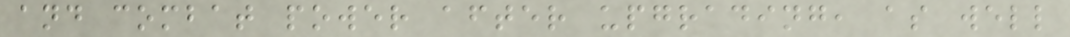and combat power after upgrading, as well
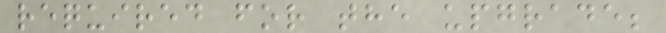required for the upgrade;
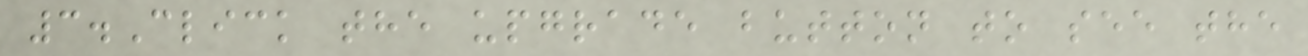3.Click the upgrade button to see the
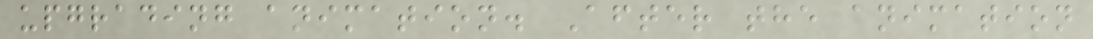upgrading animation. After the animation
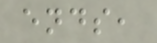ends,
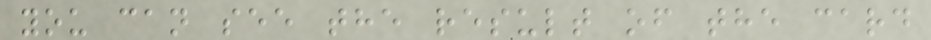you can see the result of the card
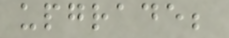upgrade;
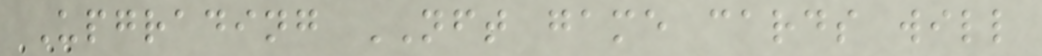Upgrading NFT game cards will
